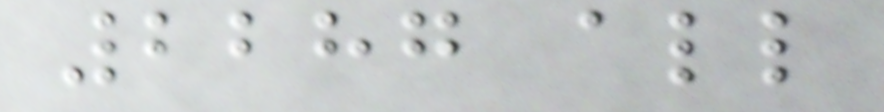2287 all
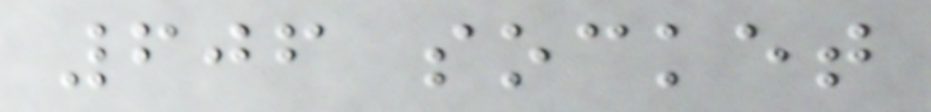606 socket
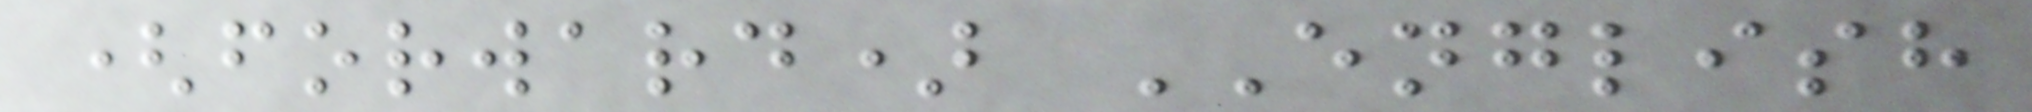(forward) ENGLISH
